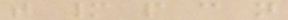that many people can not
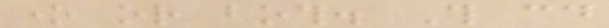one or both. This could
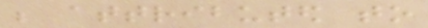be attributed to
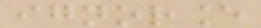ignorance
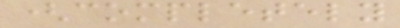(completely
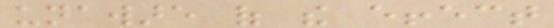unaware of the effect
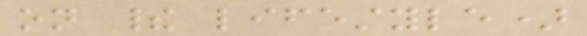on their lifestyle)
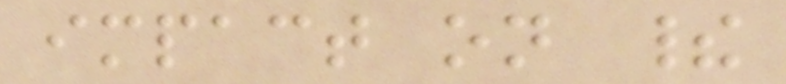impact on their
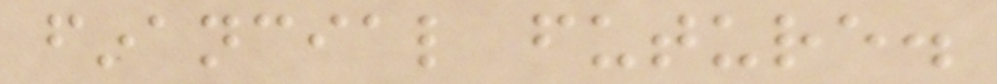financial future.
